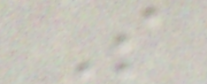S
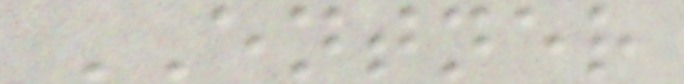ENTNER
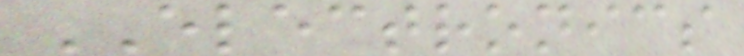ELECTRONICS
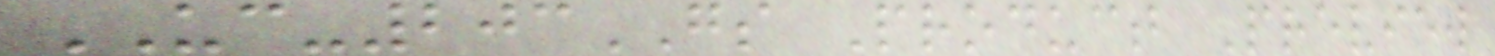UC-203GS Product Preview
